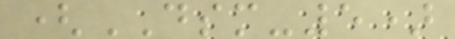(DSM-5)
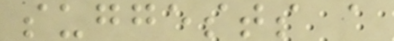suggests a
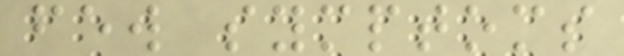few symptoms
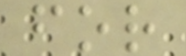for
